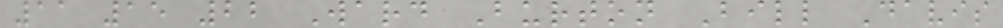11 15 22 Ward Burton Bill Davis
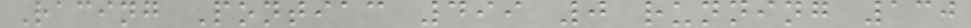Racing Pontiac 499 0 running 130
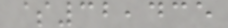$32,435
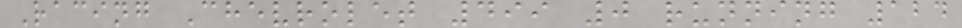Racing Chevrolet 499 0 running 124
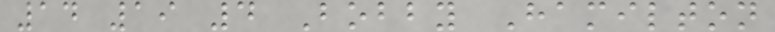14 19 4 Bobby Hamilton
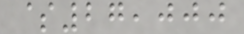$27,000
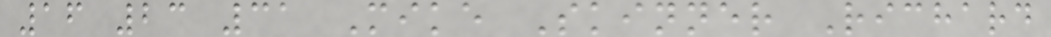16 23 31 Mike Skinner Richard
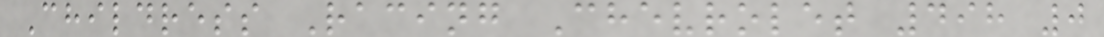Childress Racing Chevrolet 498 0
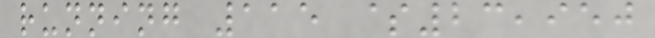running 115 $23,950
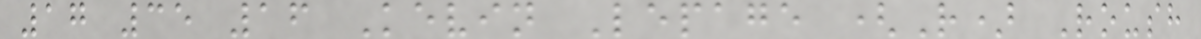17 35 16 Kevin Lepage (R) Roush
